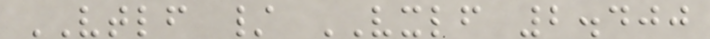VTLF / VXLF 2.400
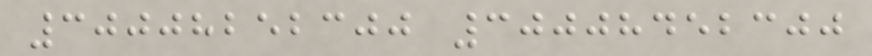30008252300 30008452300
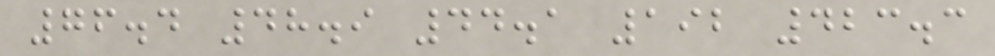76.4 48.9 44.1 192 423.3
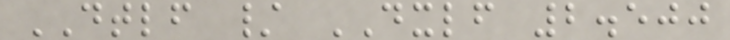DTLF / DXLF 2.500
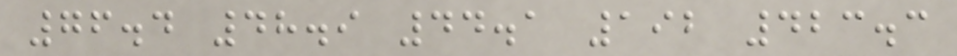76.4 48.9 44.1 192 423.3
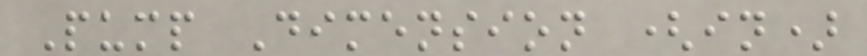Pump Dimension (in)
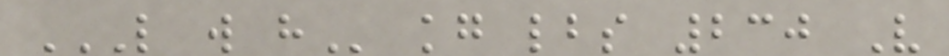L W H kg lbs 230 V
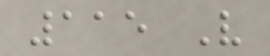115 V
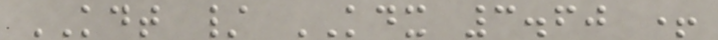KDT / KDX 3.60 +
